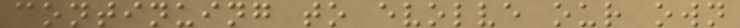continuing to evolve our own
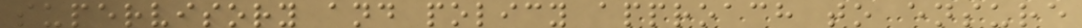supervisory and policy approach to ensure
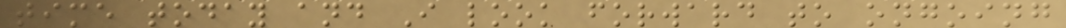time today and I look forward to ongoing
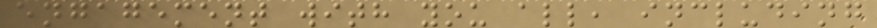engagement with you all, including
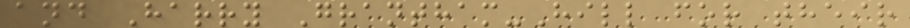and Harry Grantham-Hill for their
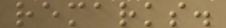remarks.
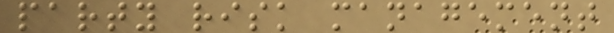party risk management
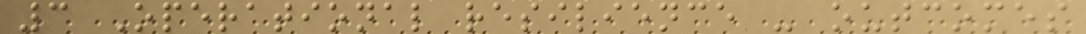3 Operational resilience - outcomes
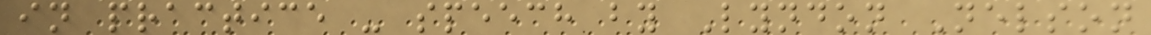in practice - speech by Lyndon Nelson
